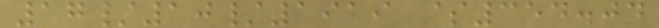17/10/1919 $354.04
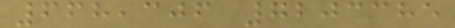668,306 7203385
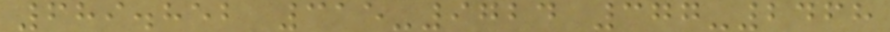689.852 315-9724 377-2468
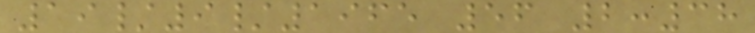19/9/1965 56 2:38
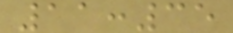11:35
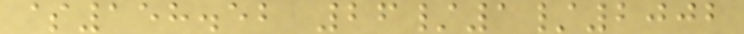$158.52 26/1/2002
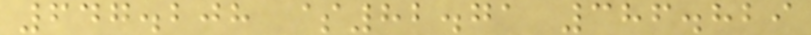647.208 $82.71 386.829
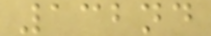132nd
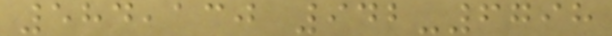584,130 942-6798
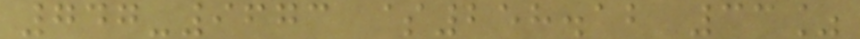747-9673 $258.12 33%
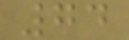74
